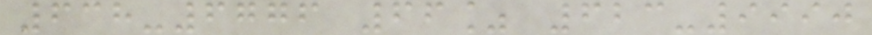638-6776 66% 623-9990
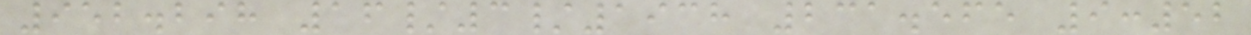952.298 16/3/1938 231.565 9:52
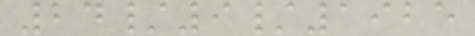24/9/1925
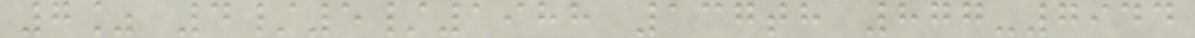7% 4/5/1988 137th 877-7944
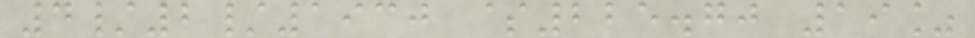4/2/1930 $225.70 19%
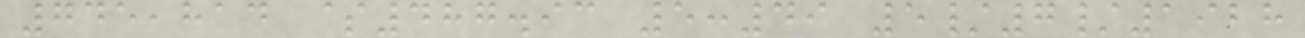745,814 $487.93 5:49 5/7/1928
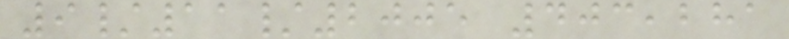9/11/2005 403,281
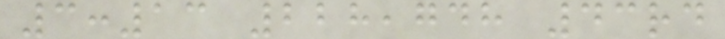3:13 228,748 43rd
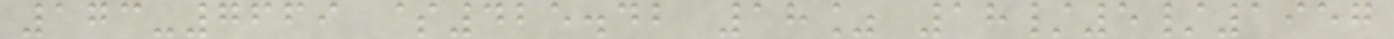173-7669 $425.42 18% 18/5/1957
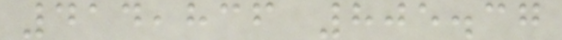414,836 805.37
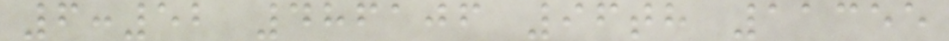6:52 486106 96th 11355
